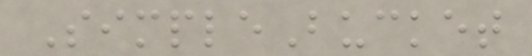SimpleBucket
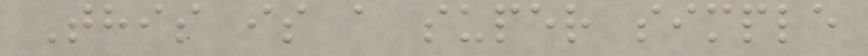This is a super simple
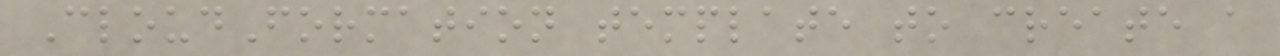CloudFormation template to create a
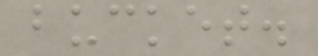bucket.
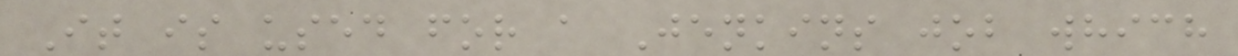It is used for a Jenkins job which
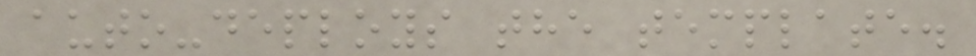auto-deploys the template.
